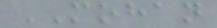MOHAN
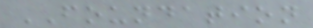FOUNDATION
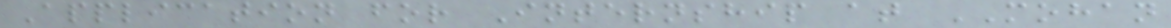Application for Internship at MOHAN
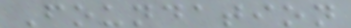Foundation
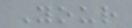Your
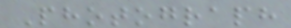Photograph
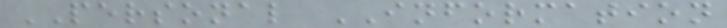PERSONAL INFORMATION
